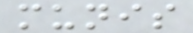munis
